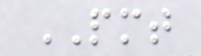PMT
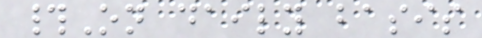#On daily basis
